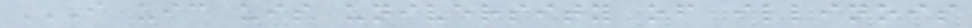I UIC UIS UNIVERSITY OF ILLINOIS
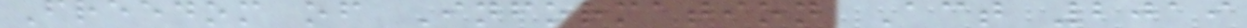Freedom of Information Act 2019
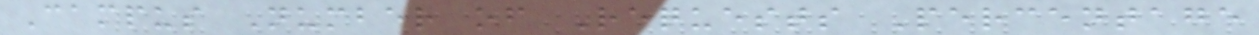Campus Number of Requests Percentage
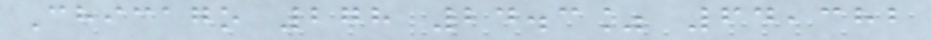Chicago 278 24.3% 64,382
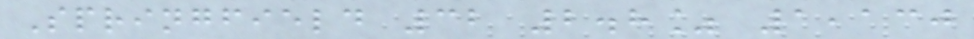Springfield 32 2.8% 1,130
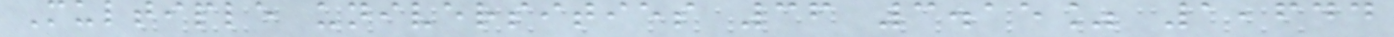Multiple universities 36 3.15% 1,644
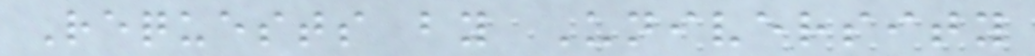Requests by University
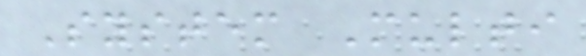System Multi
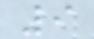9
